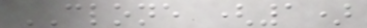CLONE (1)
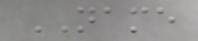NAME
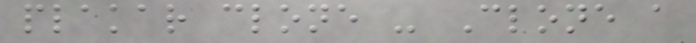plakar clone - Clone a
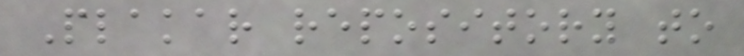Plakar repository to
